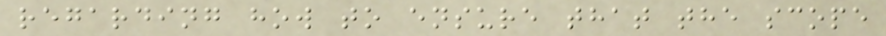regarding how to ensure that the scope
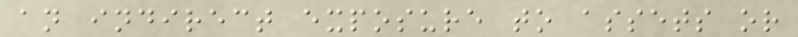an indirect exposure to assets or
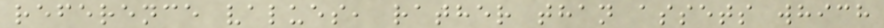reference values, rather than assets which
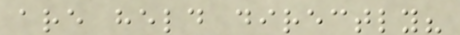are held directly?
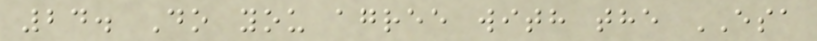24. Do you agree with the ESA
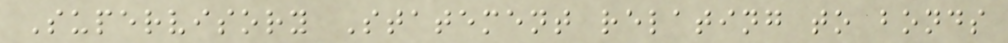Supervisory Statement relating to bonds
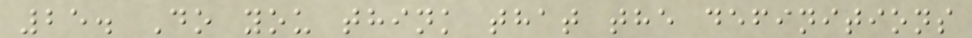25. Do you think that the definitions
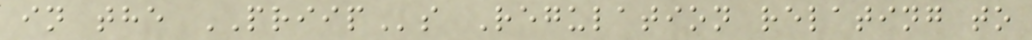in the PRIIPs Regulation relating to
